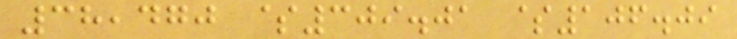38,470 $309.01 $106.09
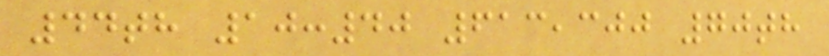44th 10:40 613,300 70th
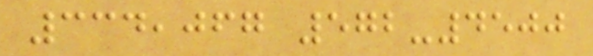334,067 572-4500
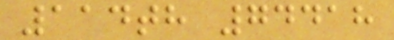114th 74418
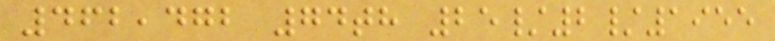462,472 74th 25/2/1955
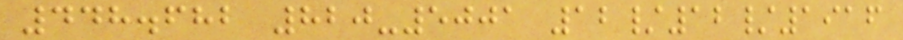448.682 820-5001 12/12/1916
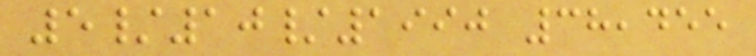5/10/1990 38,455
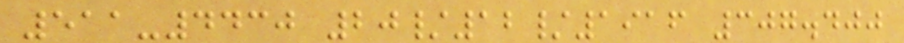511-4430 20/12/1916 307.400
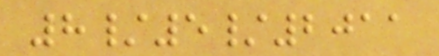8/5/2011
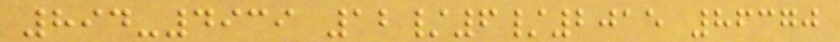894-4939 12/6/2015 86370
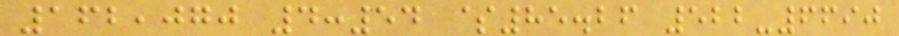162,070 4:54 $85.26 522-6690
